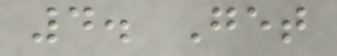4. Get
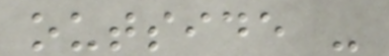outside -
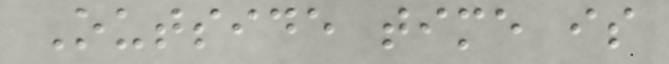Outside time is
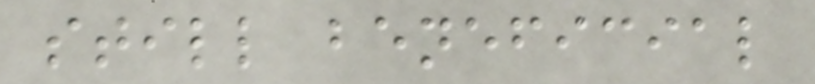still beneficial
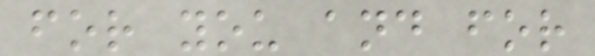for you and for
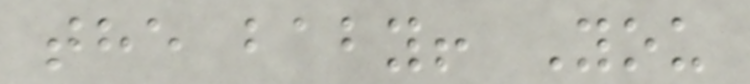the baby! You
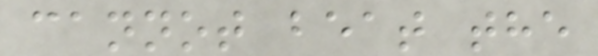cannot beat the
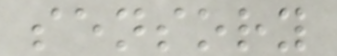sensory
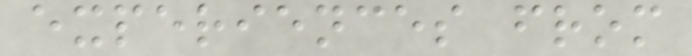experiences from
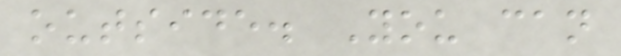outside. You can
